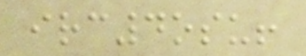irc4osu!
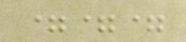===
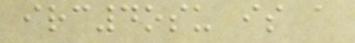irc4osu is a
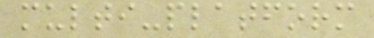multi-platform
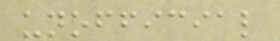unofficial
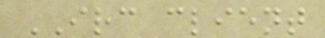IRC client
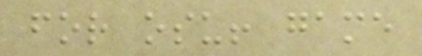for osu! game
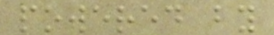powered by
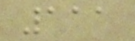111
